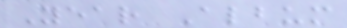Year Album
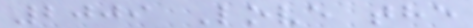2009 Love the
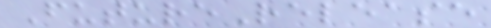FutureRelease
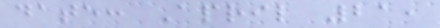date: April 21,
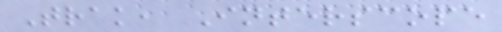Trak, Interscope
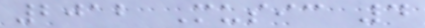2012 Music 4
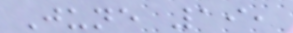June 19,
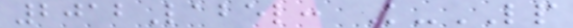2012Label: K-LP
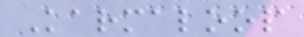Karmaloop
